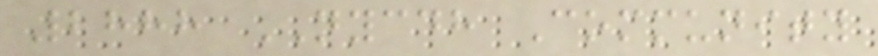2888 NYCDH Community
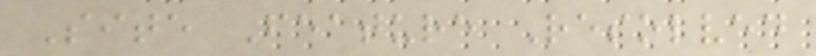Site Feature Resolved
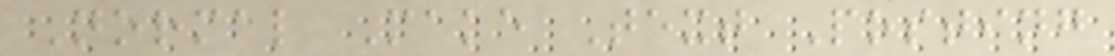Normal Make Text Posting
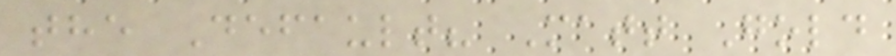the Default? Matt Gold
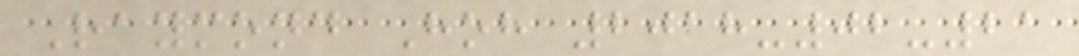Raymond Hoh 2018-02-21
